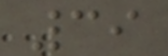39
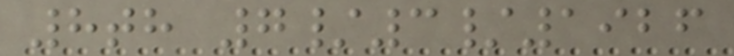8th 7/3/1926
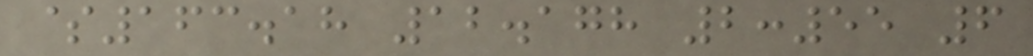$163.18 12.178 2:55 6
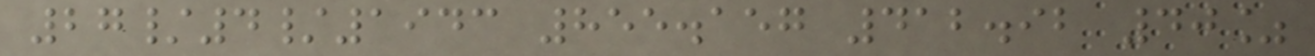27/4/1943 855.157 412.92 40%
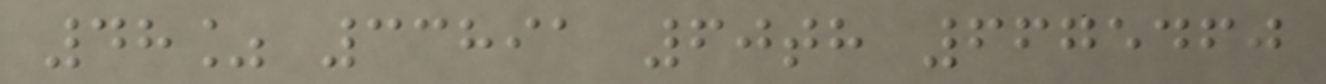48% 33891 60th 6675460
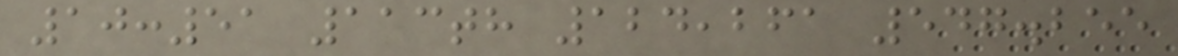10:51 113th 124,261 547.255
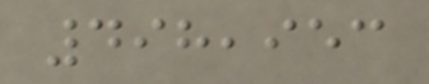498,953
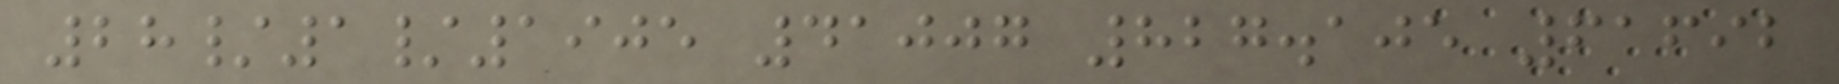28/1/1905 41007 827.105 61692
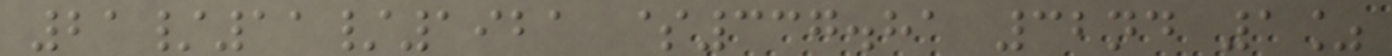21/11/1921 $337.81 32nd 1%
